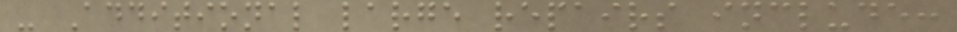- Additional large repairs include:
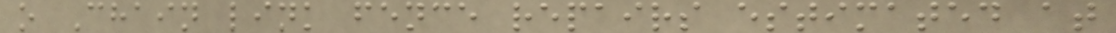o Chain link fence repairs estimated at
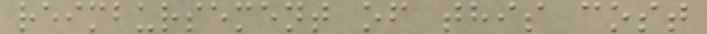reimbursement of this cost
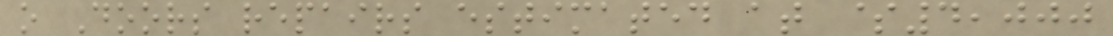o Doors repairs estimated at $4,000
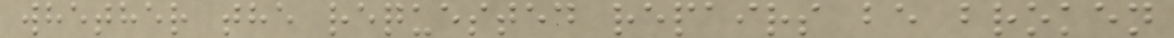whether the requested repairs be broken
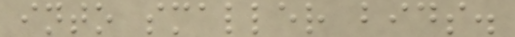into smaller bids.
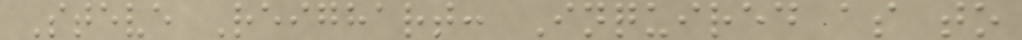Steve Reighart: Inquired as to
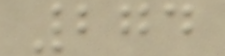274
